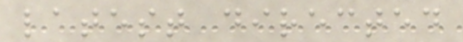latest directed
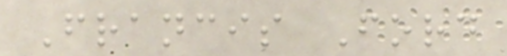Francis Ford
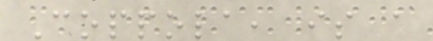Coppola, is a
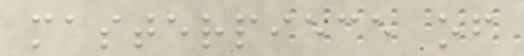masterpiece of
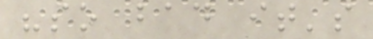"so bad it's
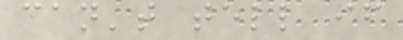can't tell if
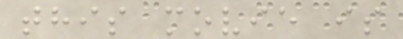this movie is
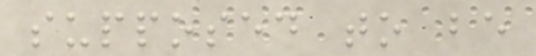supposed to be
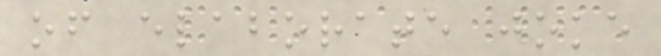of elaborate joke
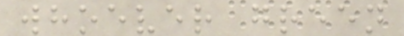whoever green
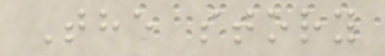The story
